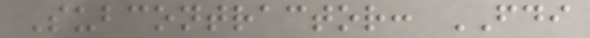Subcontractor: FDI
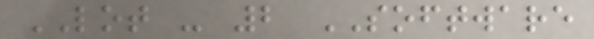LOT - 2 SOFTWARE
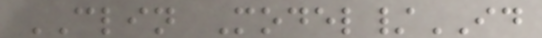CLIN Model/ID
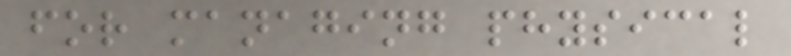for managing physical
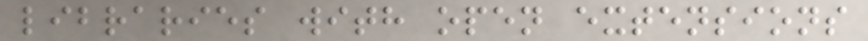libraries with open extensions
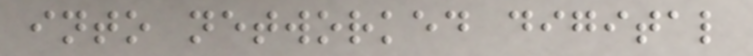into networked digital
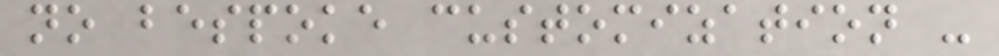no bespoke customization -
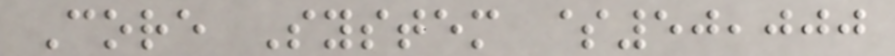Core System $50,000
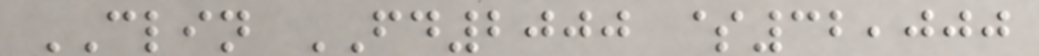CLIN FD2000 $32,000
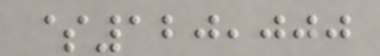$120,000
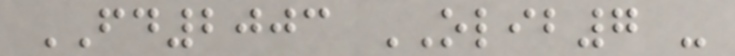FD2003 OLIB7 -
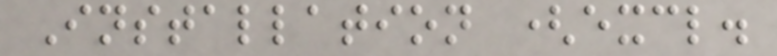Installation (excl.
